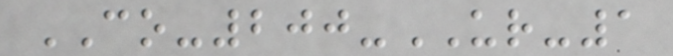CO-200-UR-1
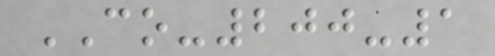CO-200-1
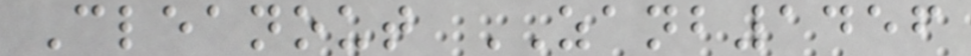Cleanout ZANB1456
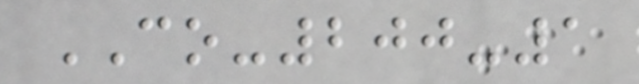CO-200-1
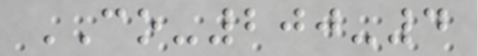CO-200-4
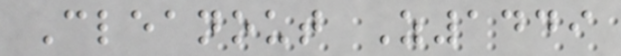Cleanout Z1449
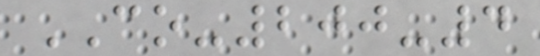CO-200-4
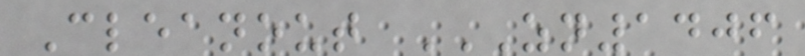Cleanout ZN1406
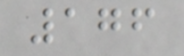176
